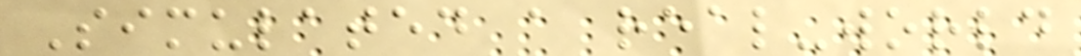Simulated a real-world
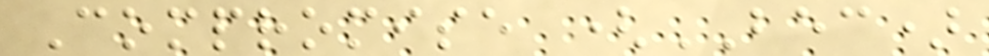Compromise (BEC)
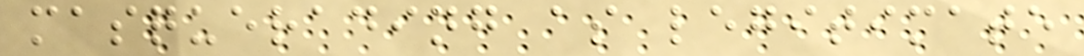masquerading as legitimate
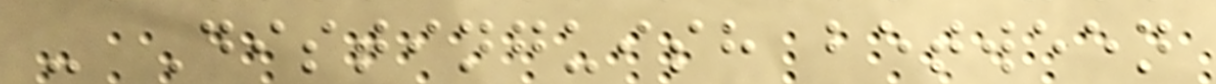- Distinguish between
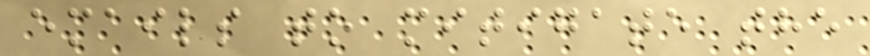emails to mitigate the
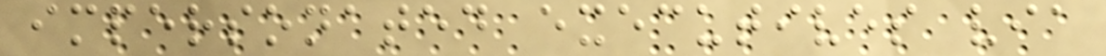impersonated executives via
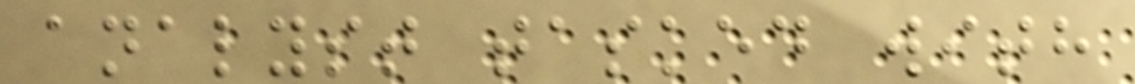analyst tasked with
